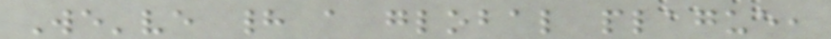We've had a global plague,
